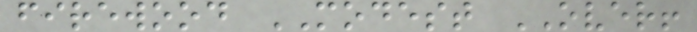firewood MODEST OVER!
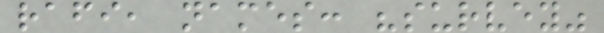rafi, names: "survey"
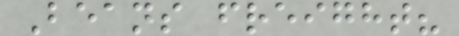Beans freight?
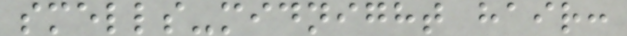smells-midnight hair:
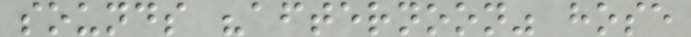sounds "afternoon" hose
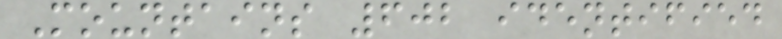Mountains 602 identified
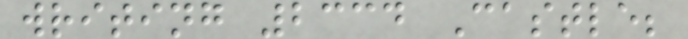writing 2334 Castle;
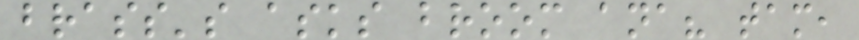brass's asks broom ana? tam,
